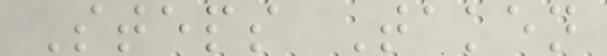Steps Taken
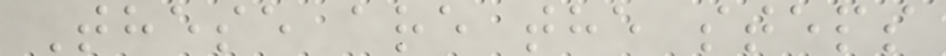These are the steps
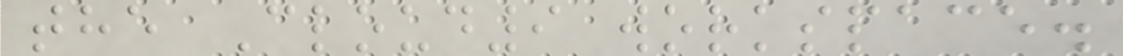the Cloud9 workspace.
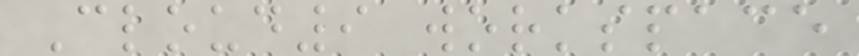Cloud9 workspace
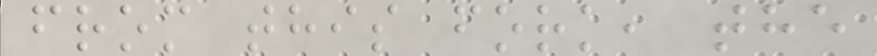from this fork, the
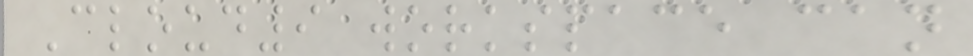Cloud9 workspace can
